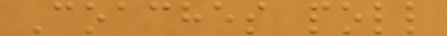Coaches poll
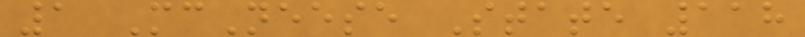1 McNeese State 118
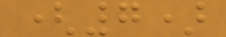(7)
